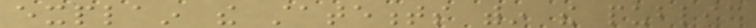explain the statements within the public
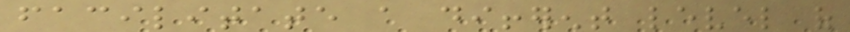facilitate a different level of
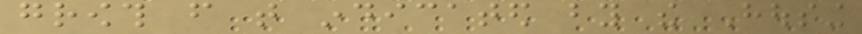growth from that indicated by the Housing
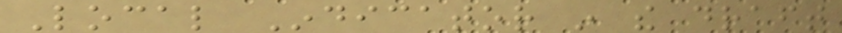Local Indicator in the draft
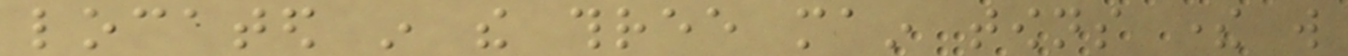located in the three main towns there will
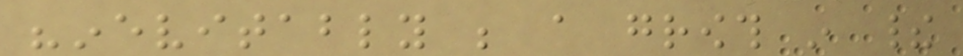"inevitably be a growth in their
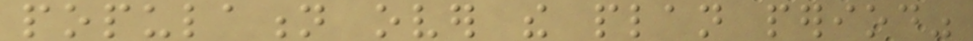population over the plan period"
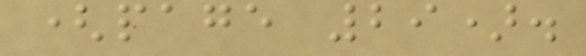(page 29).
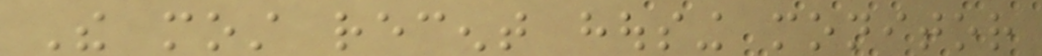The most recent housing monitor
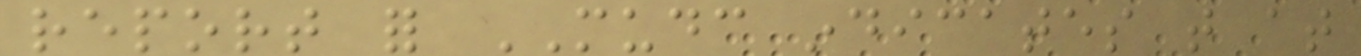report for MUDC indicates that at
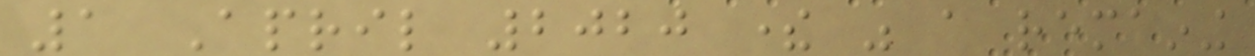1 April 2020 there was a remaining
